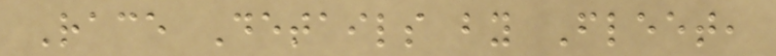Race Details by Fleet,
